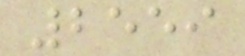2559
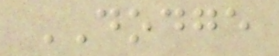DODGE
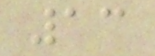13
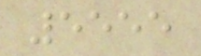5555
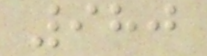980
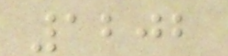1202
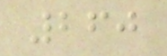260
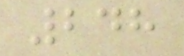248
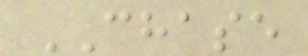CHASE
